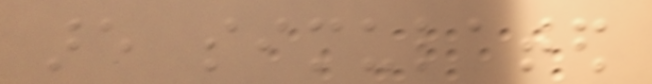are simulated
